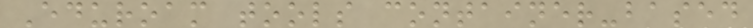Eduroam tools container-based
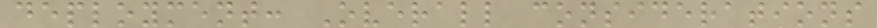deployment: Overall considerations
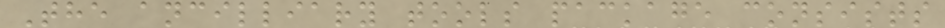The ancilliary tools package consists
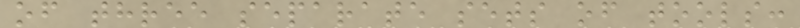of three separate sets of tools:
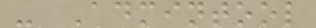- Admintool
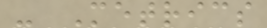- Metrics
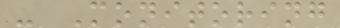- Monitoring
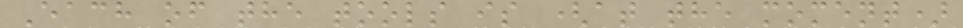Each of the tools is (at the moment)
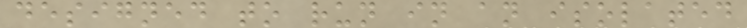designed to run in an isolated
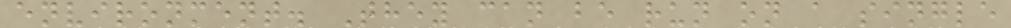environment. They can be run on a single
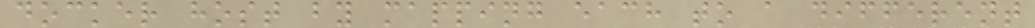docker host by mapping each to a different
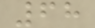68
